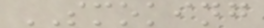SMOKING
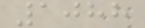1088
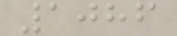1086
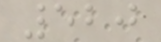520
